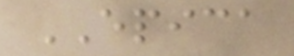EPICA
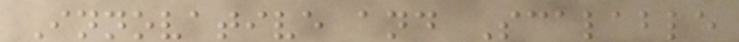Innovative and Scalable
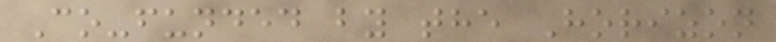Co-funded by the Horizon
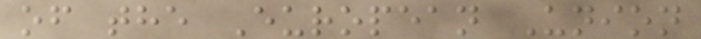of the European Union
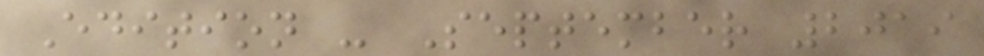Edition - September 2019
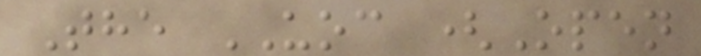The UOC (Open
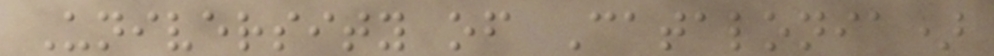University of Catalonia)
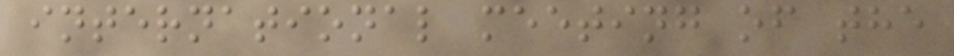international meeting of the
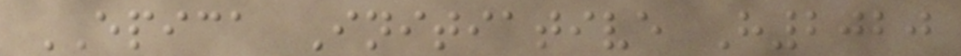EPICA Initiative H2020
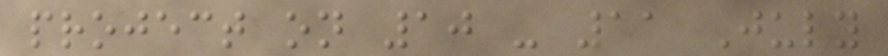project on 10 - 11 July
